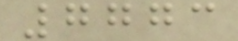7773
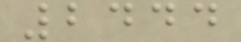2444
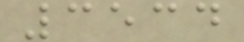3534
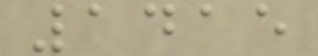1415
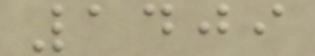1409
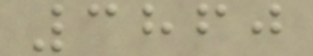3860
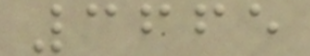3665
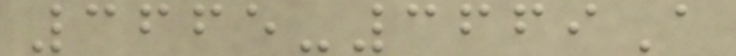3665-3669A
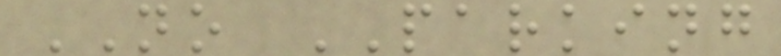NO PARKING
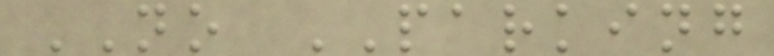NO PARKING
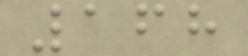168
